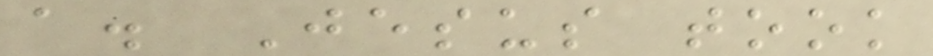a. Jesus took
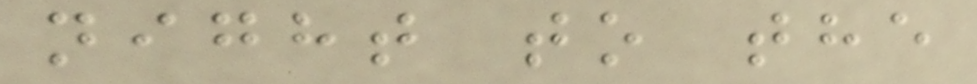night to the
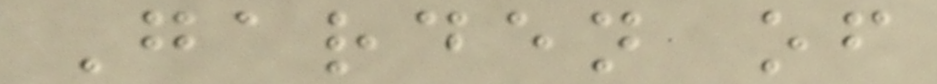Garden of
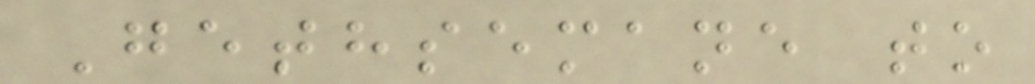Gethsemane to
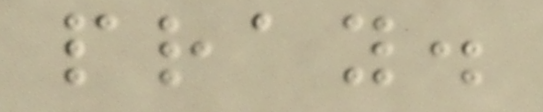pray.
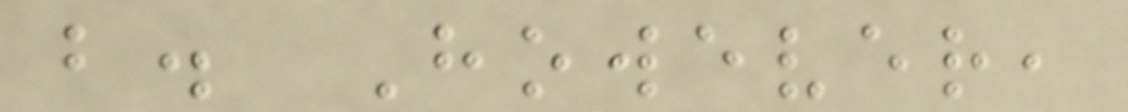b. However,
